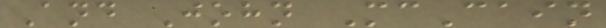And John McCain
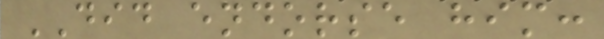DID endorse him:
